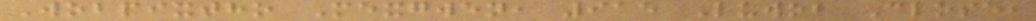Wobpixtho Mexgwen, 915 Luwob Close,
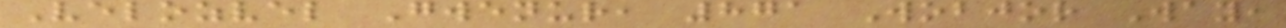Velozvel Gwenur, 871 Wobjor Way,
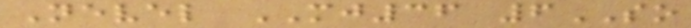Nevel MJ36 6SO
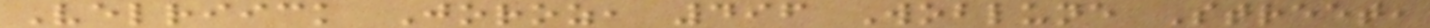Velriick Joroz, 496 Woblune Street,
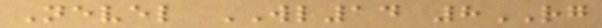Nevel WL14 8RG
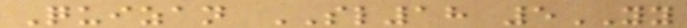Quizan SL18 5YY
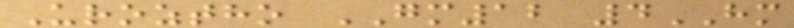Uroztho GM12 4HM
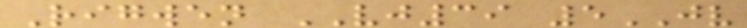Rigwen VJ39 5JV
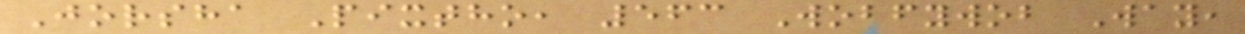Jorsha Pixtho, 563 Wobfywob Way,
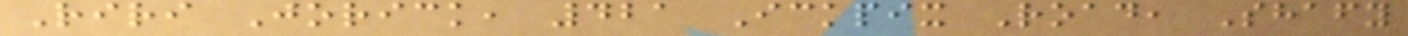Riri Jorick, 421 Ickpix Road, Shafy
